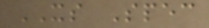XS Spec
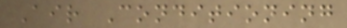Air Conditioning
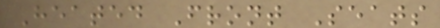Heated Front Seats
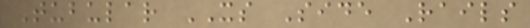Tubular XS Side Rails
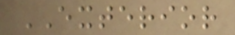EXTERIOR
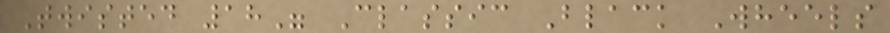Twisted 18" Classic Black Wheels
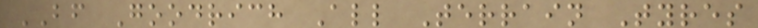BF Goodrich All Terrain Tyres
